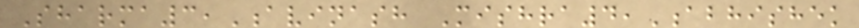Sharma3,Avinash Mishra4,Abhishek
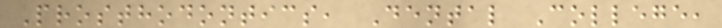Prosthodontics, Dental College,
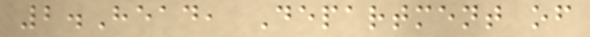2.Head, Department of
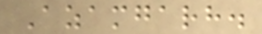Azamgarh.
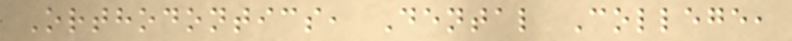Orthodontics, Dental College,
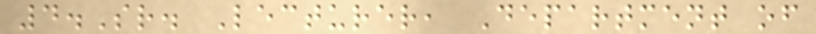4.Sr. Lecturer, Department of
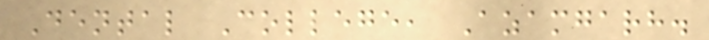Dental College, Azamgarh.
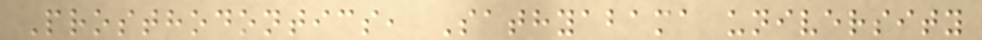Prosthodontics, Sathyabama university
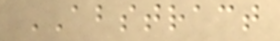ABSTRACT
